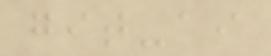git-ai
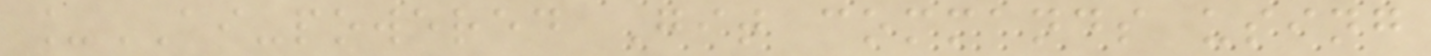_AI-powered Git commands using
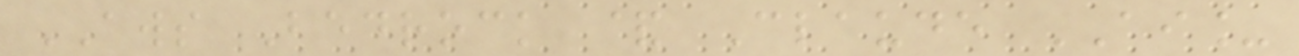AWS Bedrock & Claude AI_
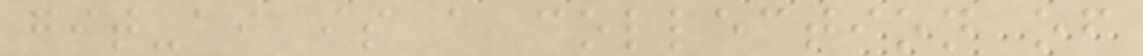git-ai is a collection of
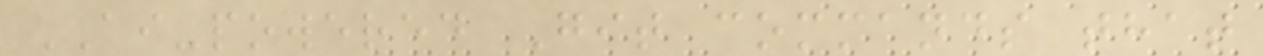AI-powered Git commands that
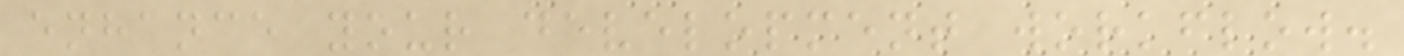enhance your development workflow.
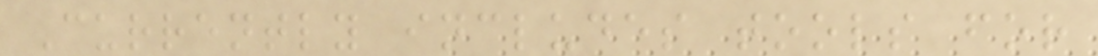Currently includes tools for
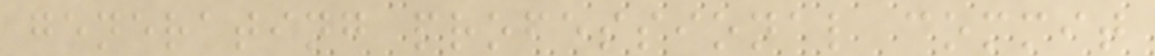generating professional commit
